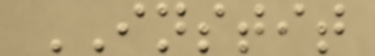INSTIT
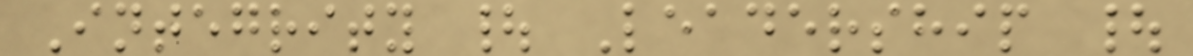Integrity | Leadership |
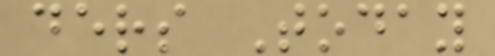ders Today
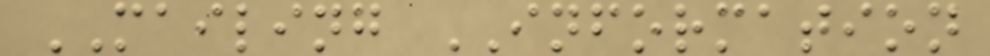MAILING INFORMATION
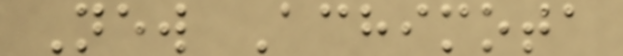New Achimota
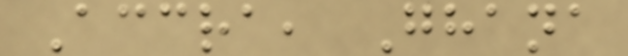Accra, Ghana
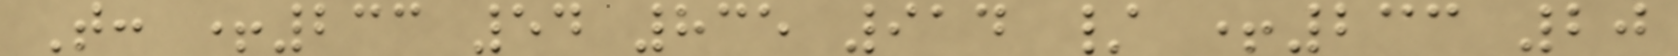T: +233 54 835 914 / +233 20
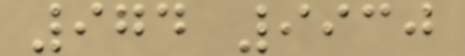974 9930
